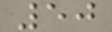50
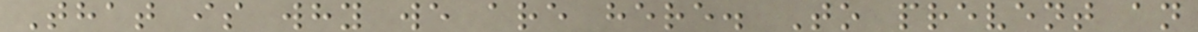That is why we are here. To prevent an
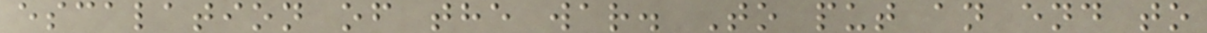escalation of the war. To put an end to
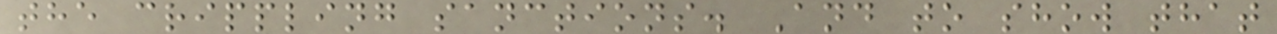the crippling sanctions. And to show that
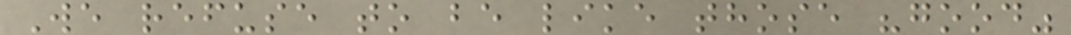We refuse to be like those "good"
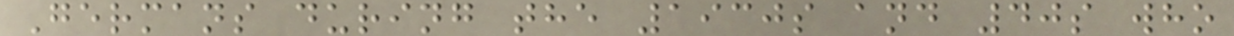Germans during the 1930s and 40s who
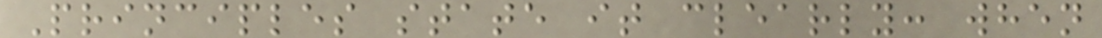Principles state it clearly: when
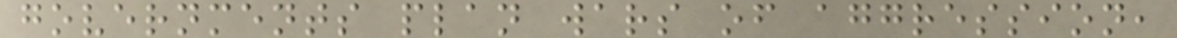governments plan wars of aggression,
